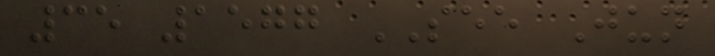35 1577 SEE Jun
